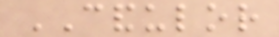CANDULOR
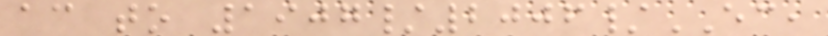according to 1907/2006/EC,
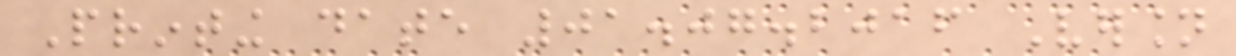Printing date 01.07.2016 Version
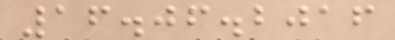16.06.2016
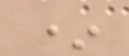*
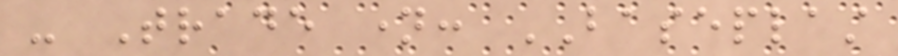- Trade name: BASEPLAST
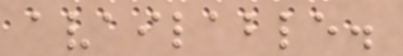available.
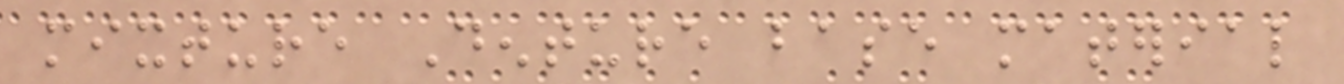mixture Denture base material
